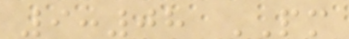9:08 PM
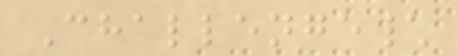Challenge\
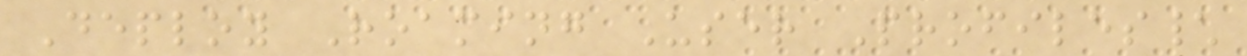Deploy Roaming User Profiles\
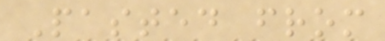Pasted from
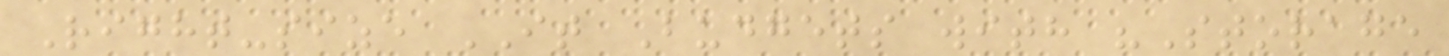Right-size IT Budgets with "Storage
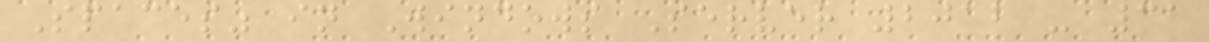Spaces" in Windows Server 2012 - 31
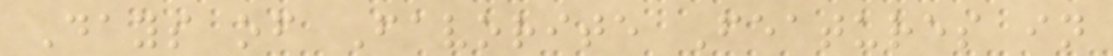Days of Favorite Features in
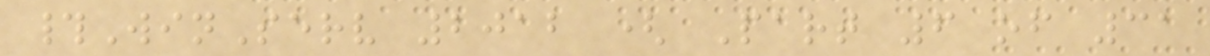#WinServ 2012 ( Part 6 of 31
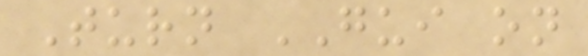Turn GUI on
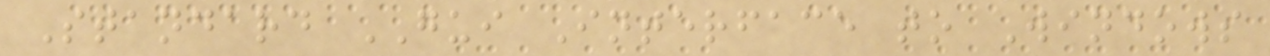Standard GUI Interface to Windows
